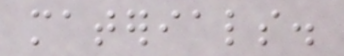materials.
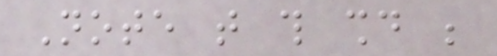Note that this should be
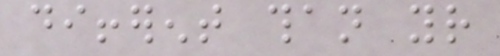different than your
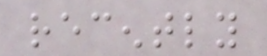recently
